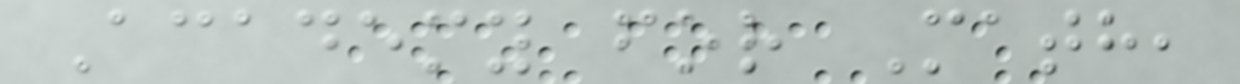Academy for Math,
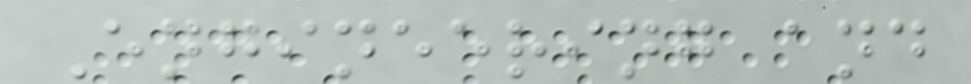Engineering and
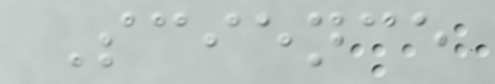Science
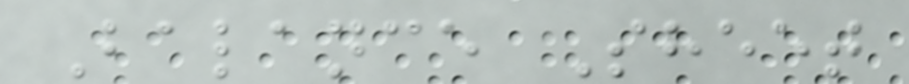Balance Sheet
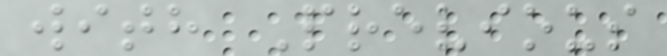with Previous
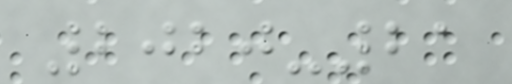2020-21
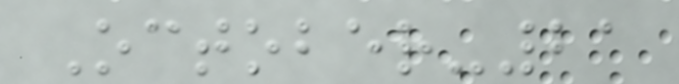October-21
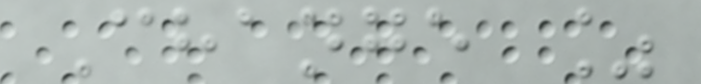Change %
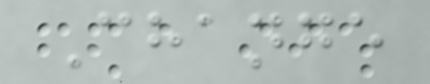Change
